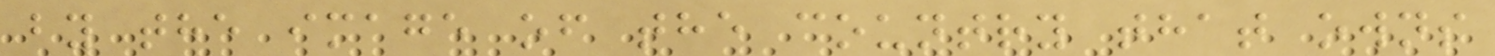by the image of the country that owns
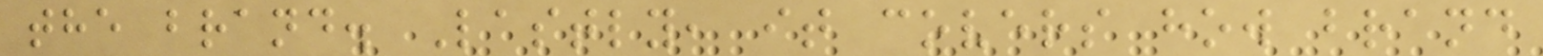the brand. Lastly, it covers how brand
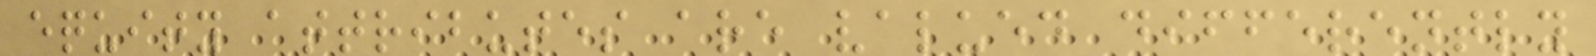equity attributes are valued differently
